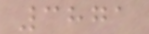3871
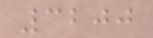3200
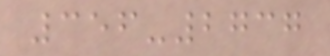356-2737
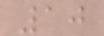10
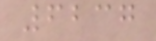6237
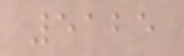5125
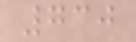730
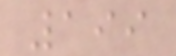199
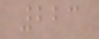223
